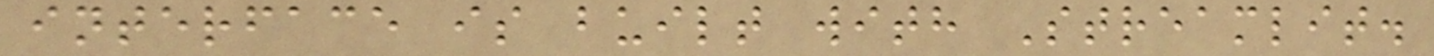interface is built with Streamlit.
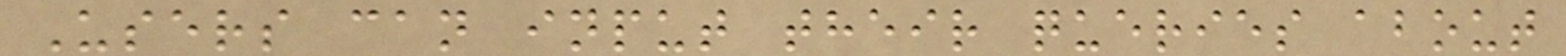Users can input their queries about
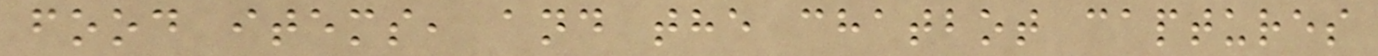food items, and the chatbot captures
